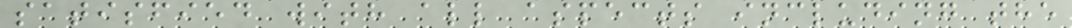satisfied with all aspects including the
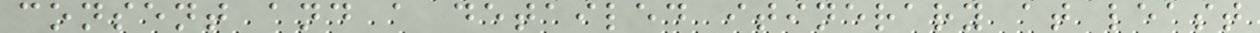consent and a detailed itinerary at least
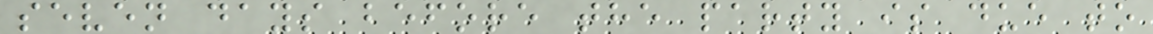seven days before the party is due to
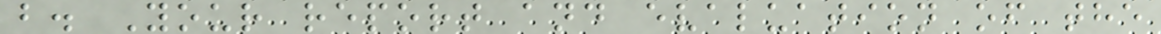b. Your report and evaluation of the
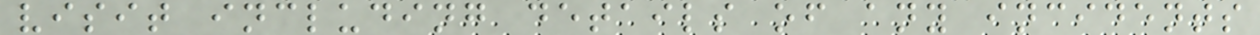visit including details of any incidents
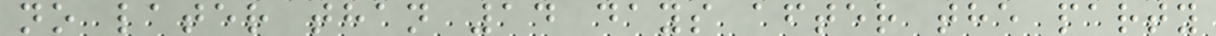no later than 14 days after the party
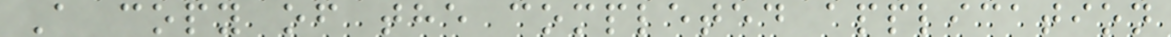A copy of the completed application
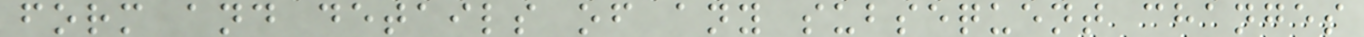form and details of any subsequent changes
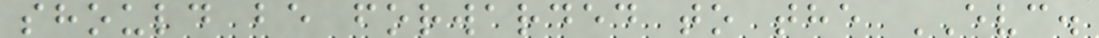should be forwarded to the EVC.
